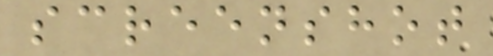screenshot
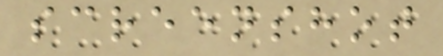screenshot
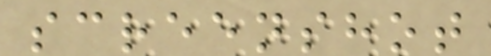screenshot
